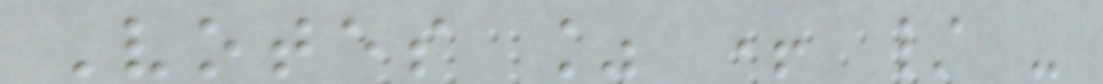Votes % + / -
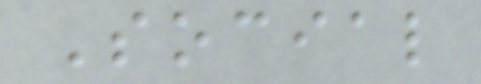Social
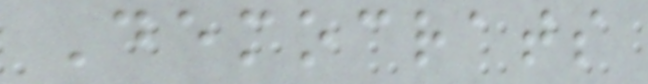Democrats
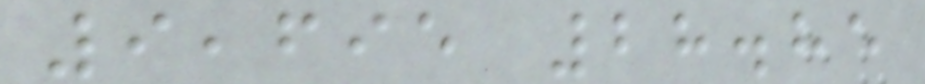9,695 28.85
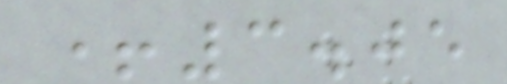+3.05
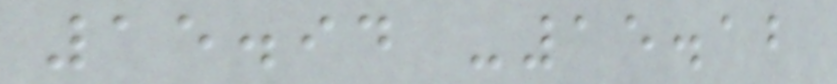15.94 -15.12
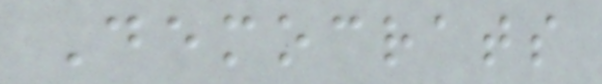Democrats
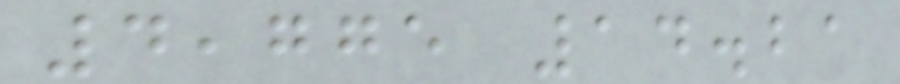4,775 14.21
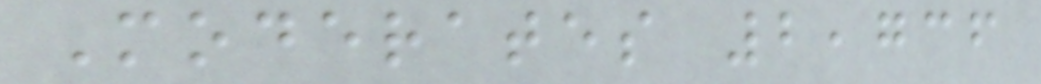Moderates 2,736
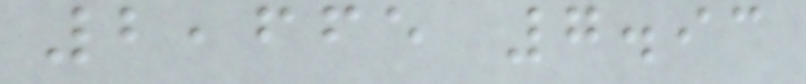2,665 7.93
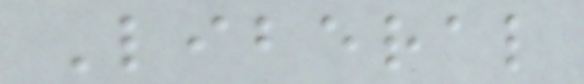Liberal
